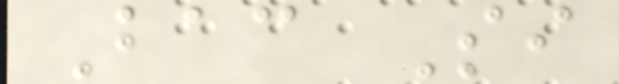Bac Si
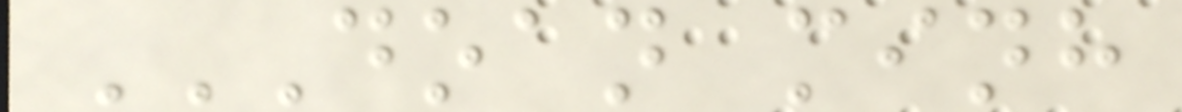DOAN MINH
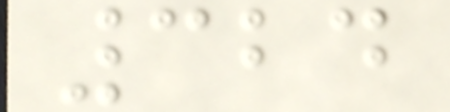324
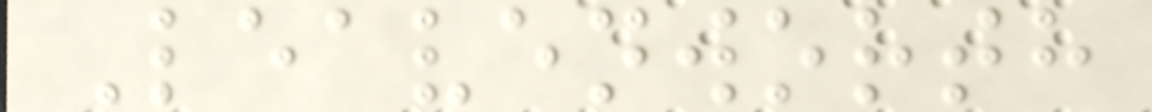Leavenworth
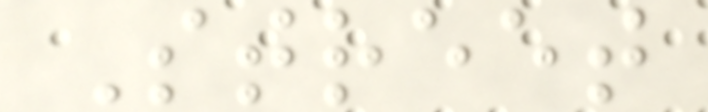Street
